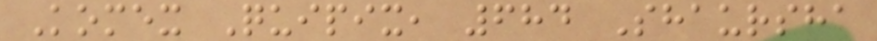Komex Quipix, 684 Shaursha
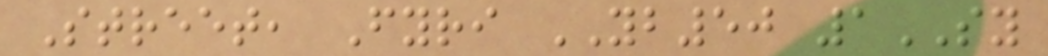Street, Fyri YB50 1SY
